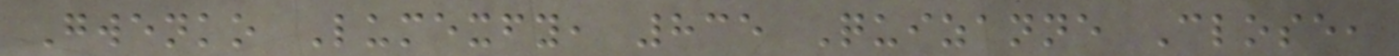Gwenko Lumexfy, 835 Quizanne Close,
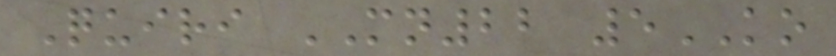Quiri MN22 5KO
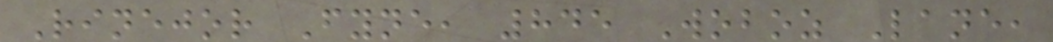Rinejor Fyne, 845 Woboz Lane,
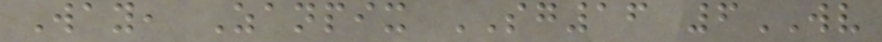Way, Zanpix SG16 6WV
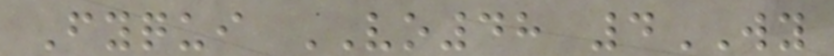Fyqui VO48 4WY
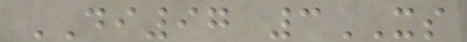DI97 3XS
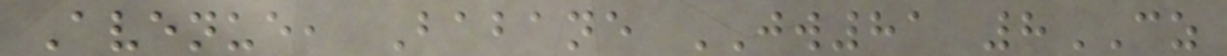Avenue, Babane JW81 8CZ
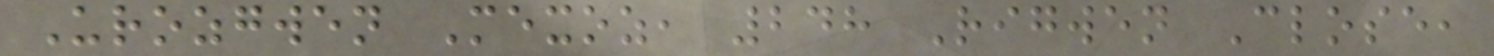Urozgwen Mexoz, 248 Rigwen Close,
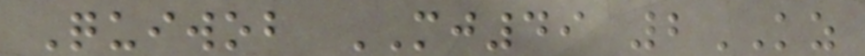Quiwob MJ49 2KZ
